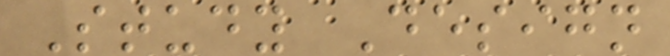Study Design
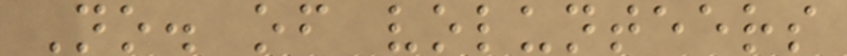No. of volunteers
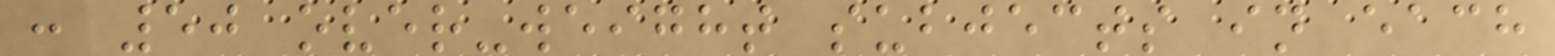: 50 over-weight subjects in each
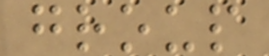group
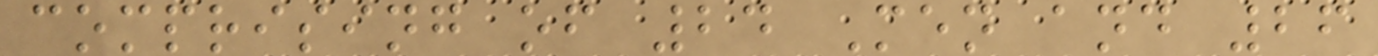comprising of 24 Men and 26
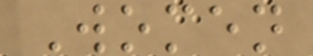Women
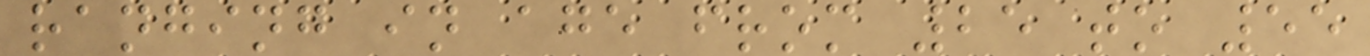ranging in age from 25 to 55
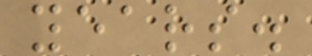years.
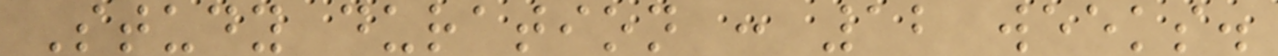Study duration : 12 weeks.
